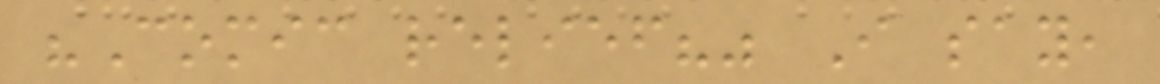"Comic relief?" I say,
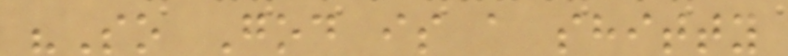"So God is a shitty
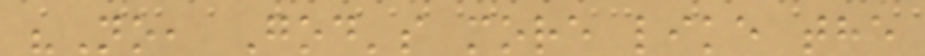"No, God's more like the
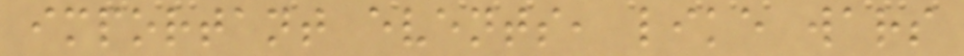important events, like wars
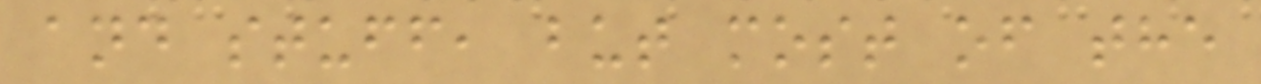and stuff, but most of the
